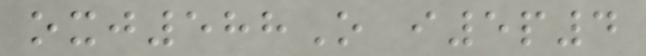oxj588O i5p4
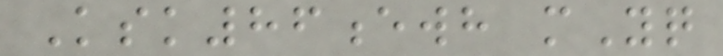Ksk86ewh mYq
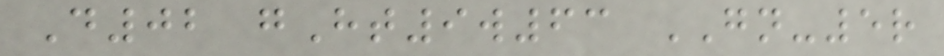D02 gHt9w63 GN-5r
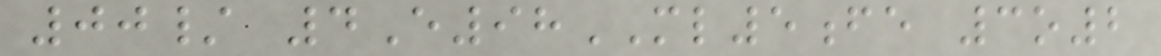00/ 4E98ML5fe 3o2
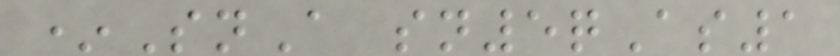*SnA sn5qAs1
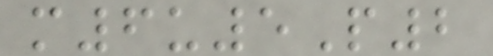m6u5P2
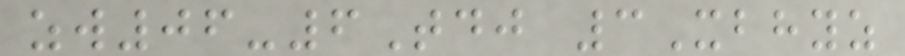zw06-6Tdj 3Xbhyz
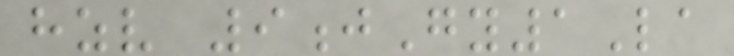hzv 9jGy1La
